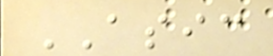ASIC
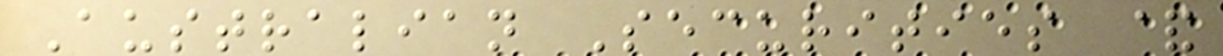Australian Securities &
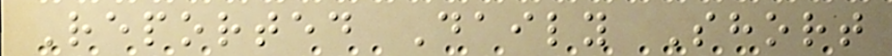Reported Daily Short
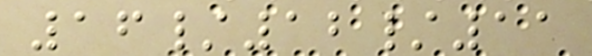16/12/11
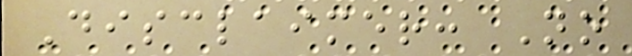Disclaimer: No
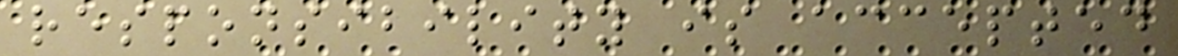responsibility is accepted
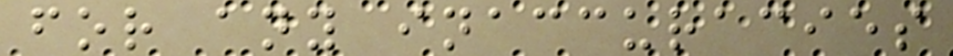for any inaccuracies
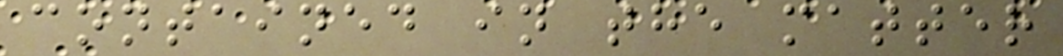contained in the matter
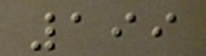199
